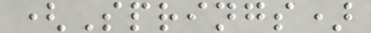(Springs)
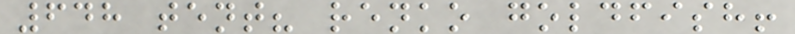648 tent? renko goldfish!
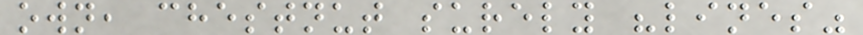own, chestnut surely "lines"
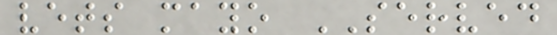vets mayo SERVED
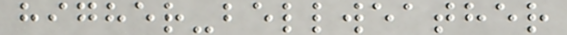higher-bellweather
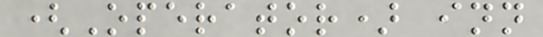(Operator) inn
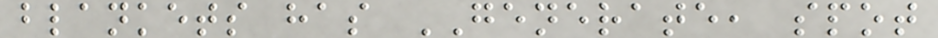blankets has GENERATE, spot
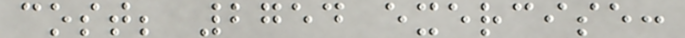cost; 2754 exercise:
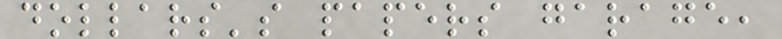dollars's papers garage,
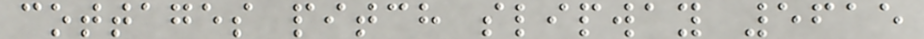cottages pitch slipway 5615
